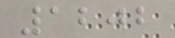1202
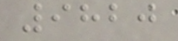9820
